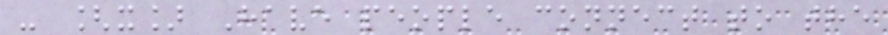- [x] Have people connect to the
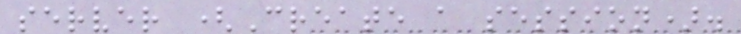server (Create a session).
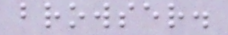browser.
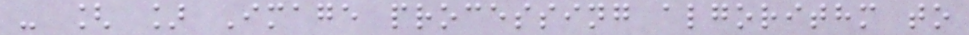- [ ] Image processing algorithm to
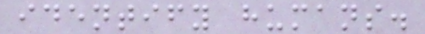identify humans.
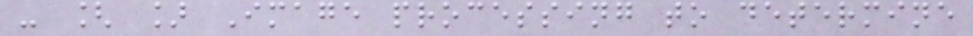- [ ] Image processing to determine
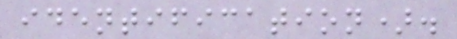identification).
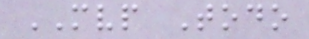MVP Todo
